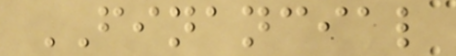FINANCIAL
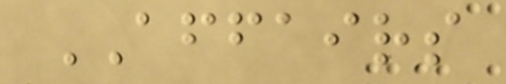AFFAIRS
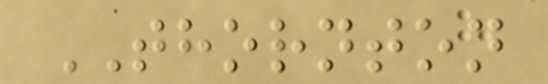THORNTON
